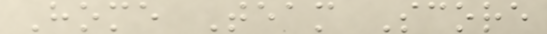Home Team Score
